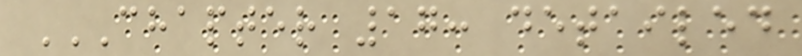CHAPTER 17: DETAILED
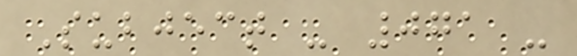Subject - 071 -
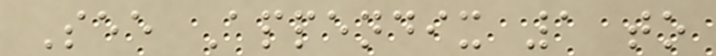See Appendix 1 to
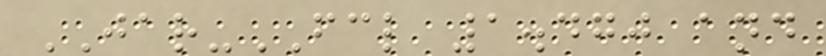JAR-FCL 1.470 and
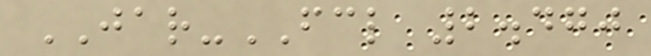JAR-FCL 2.470
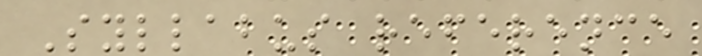Syllabus reference
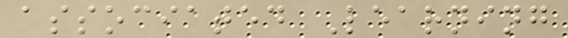associated Learning
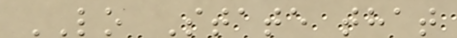LO State that
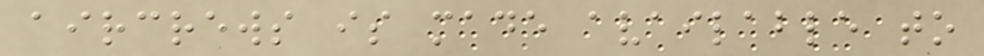aircrews is made available to
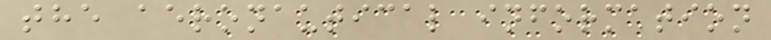the aeronautical information
